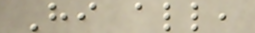Hi all,
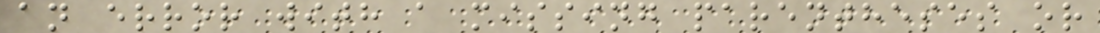an error with a missing parentheses or
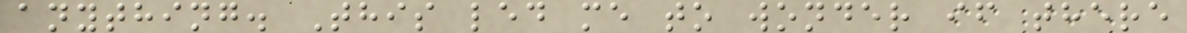anything. This led me to wonder if there
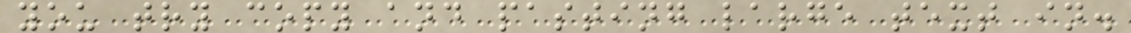you try copy and pasting large text in.
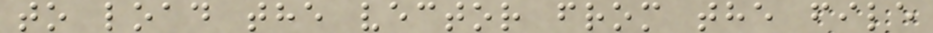to load the vector from the file
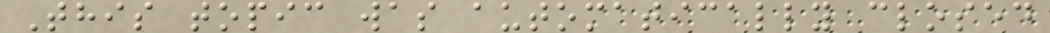This topic was automatically closed
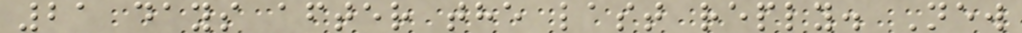21 days after the last reply. New
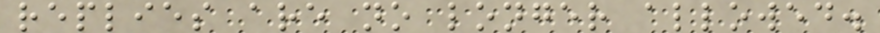replies are no longer allowed.
